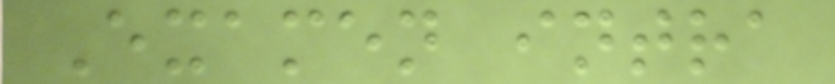Examen intra
